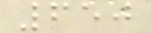650
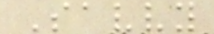Savvy
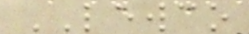LEWCO
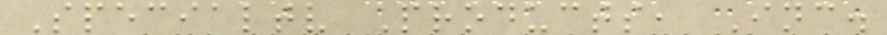Specialtv Products, Inc.
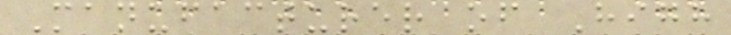Manufacturer of High
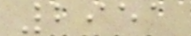2951
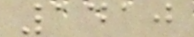1410
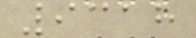9318
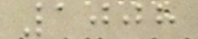1008
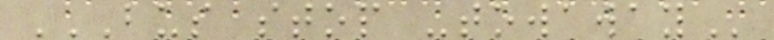BUS STOP -TOWAWAY
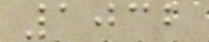1032
